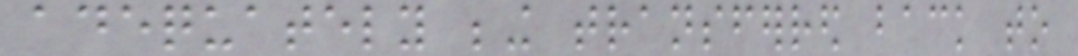adequately being transferred back to
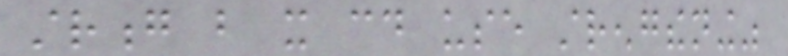strong but it could use strengthening"
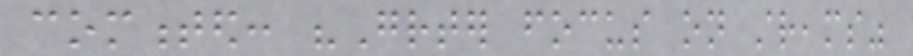commented: "Greater focus on streams"
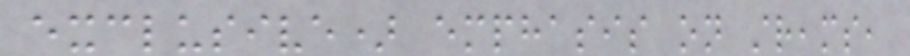exclusive) emphasis on streams,
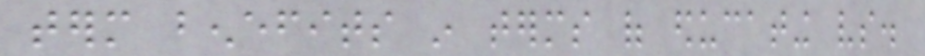term benefits in terms of educating vs.
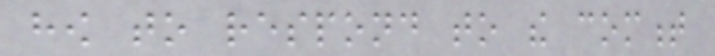how to respond to the comment
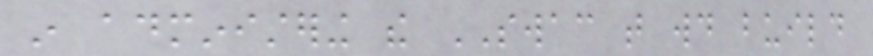in administering the SWAC that would build
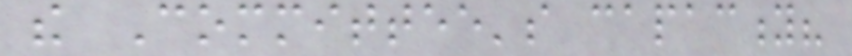the Committee's capacity?
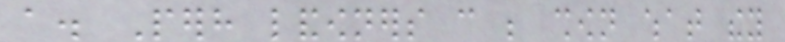a. Perhaps landowners can be shown what they
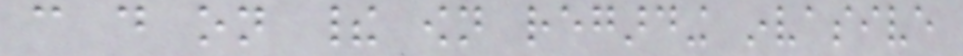can do on their own regarding invasive
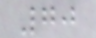70
